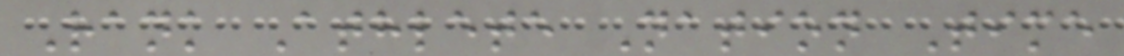Rank Athlete Nation Time
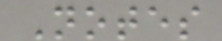Notes
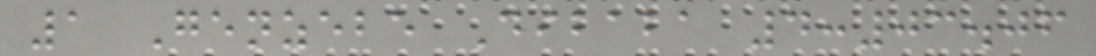1 Genzebe Dibaba 4:03.06
